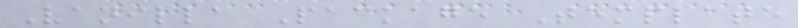Vanilla Package Template
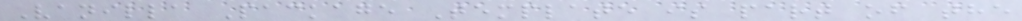Vanilla Package Template is part of the
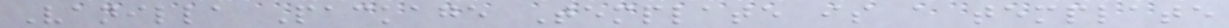Vanilla Package Template is a template
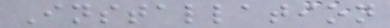Installation
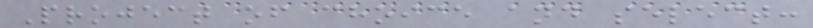Project of choice and select:
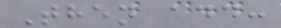Then add:
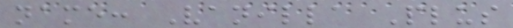name: Vanilla Plus
